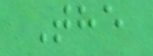The
